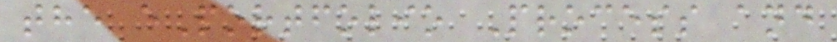the ePortfolio Process and
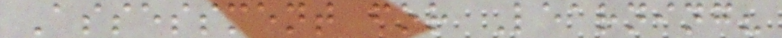Assessment for Learning?
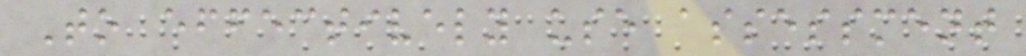To effectively use assessment
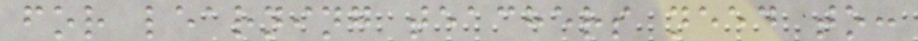for learning teachers need to:
